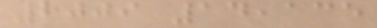2009 14,135
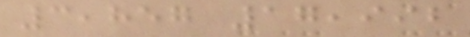3,857 17,992
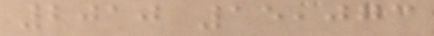2010 15,073
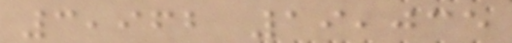3,962 19,035
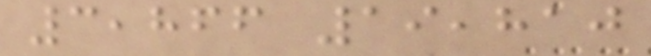3,866 19,810
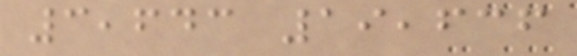3,643 19,636
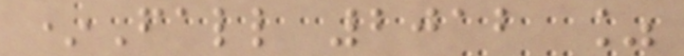*Fall 2012 %
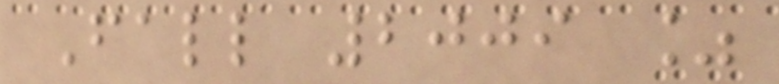Fall 2009 %
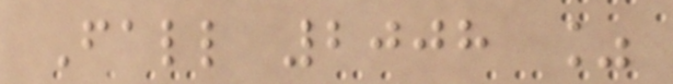Fall 2008 %
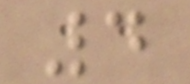4
